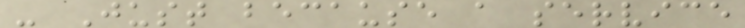- Just because a service
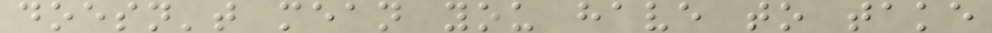doesn't mean you have to take
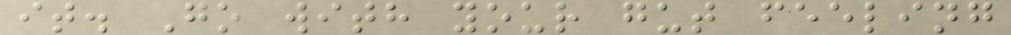it. Go with your gut feeling
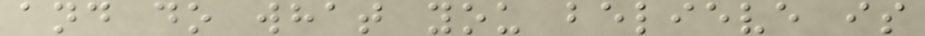and do what you believe is
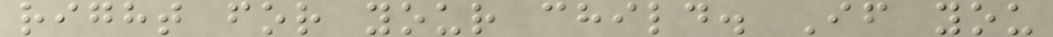right for your child. If you
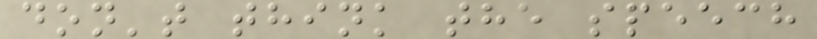don't think the speech
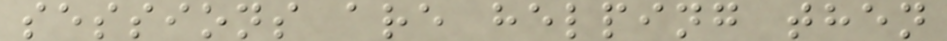sessions are helping then
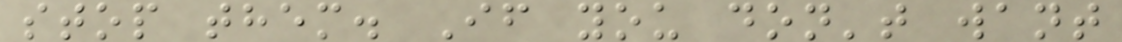stop them. If you don't want
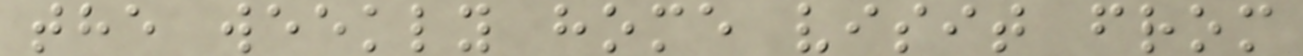the weekly home visit from
